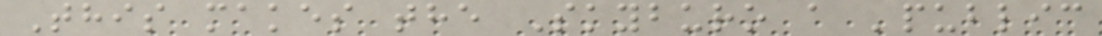This makes the Skyburo a 'public
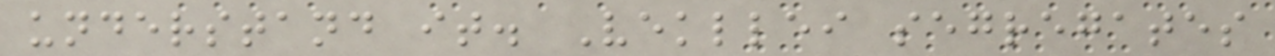understand it. Vekllei segregates
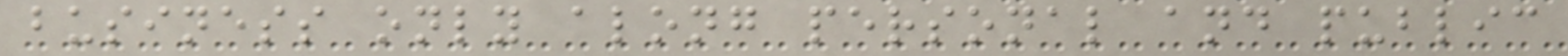business only along personal and public
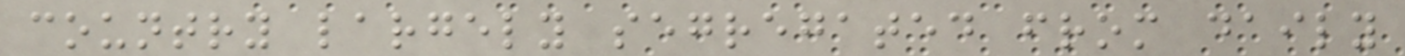country largely segregated from daily
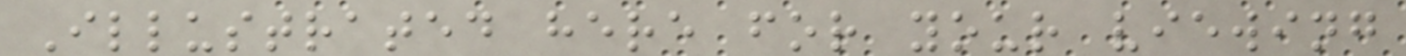Illustrated here for your viewing
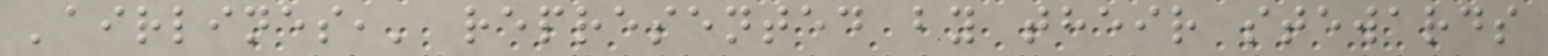'airlines,' represented by their stewards
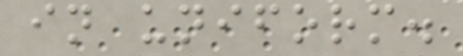in uniform.
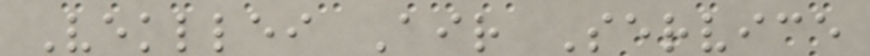Vekllei Air Service
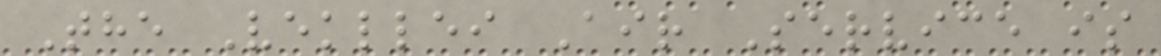The Vekllei Air Service is
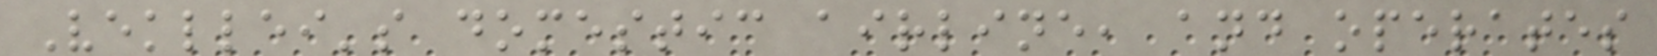Vekllei's domestic airline, and operates
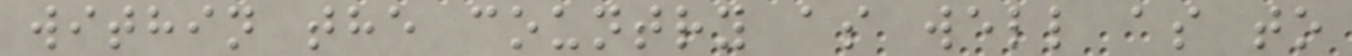within the country as well as to
